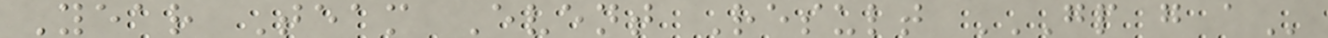Year Team Event Result GP G A
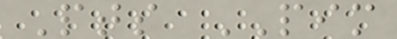Pts PIM
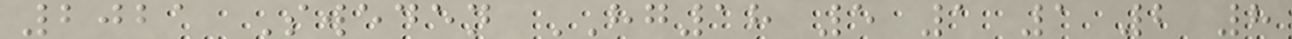2021 Sweden HG18 5 1 1 2 8
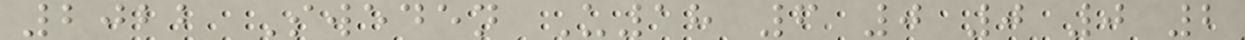2022 Sweden U18 6 0 0 0 2
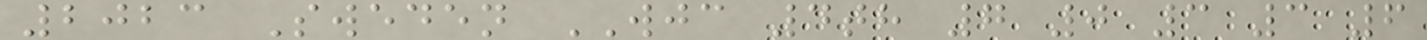2023 Sweden WJC 4th 7 0 3 3 6
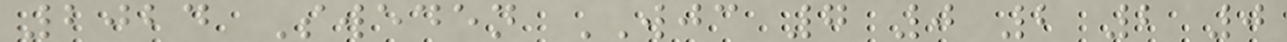2024 Sweden WJC 7 0 2 2 0
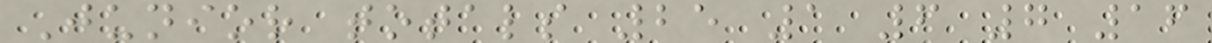Junior totals 25 1 6 7 16
